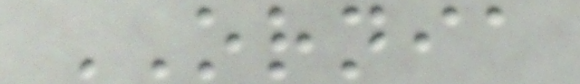ORNIA
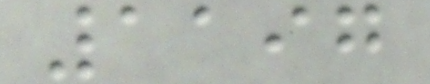1197
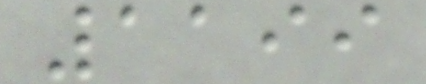1199
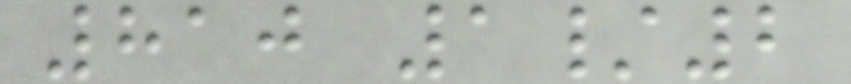810 1/2
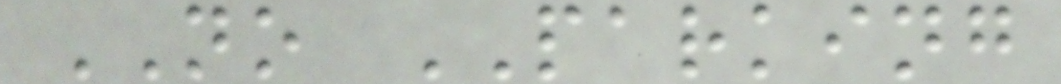NO PARKING
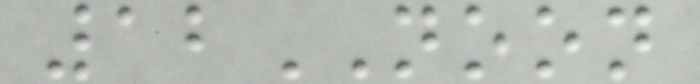12NOON
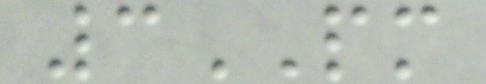3PM
